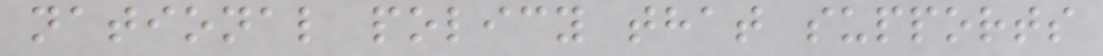national policy that supports
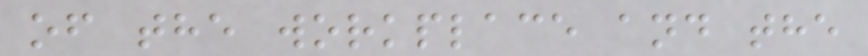of the workplace and the
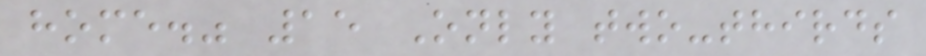home." 15 Only two-thirds
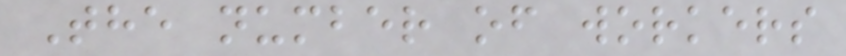The number of workers
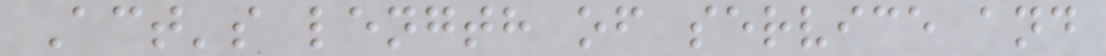Act's length of service and
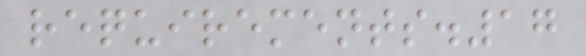requirements.17
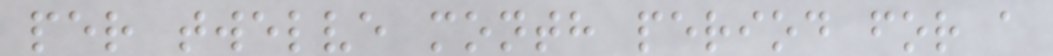per twelve month period for a
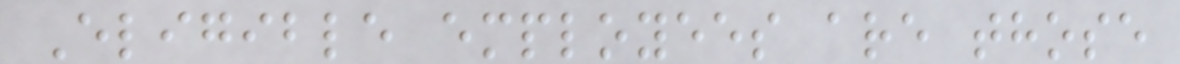Eligible employees are those
